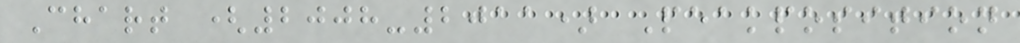Chart (2008-2011) Peakposition
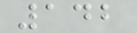142
